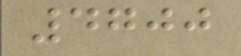4700
